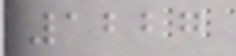1227
